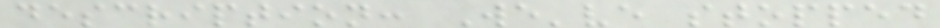description: We've stopped
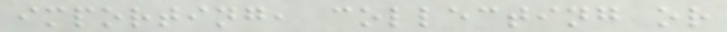importing, collecting or
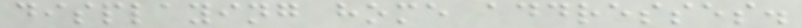displaying home addresses.
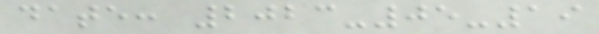date: 2023-05-19
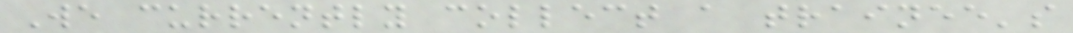We currently collect a trainee's
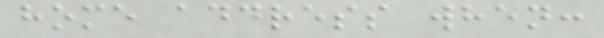home address when:
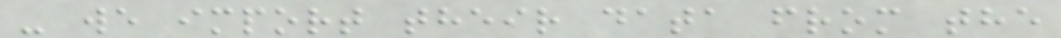- we import their data from the
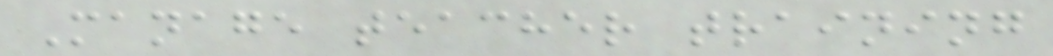Manage teacher training
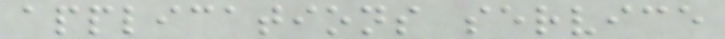applications service
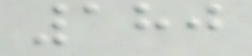180
